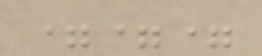===
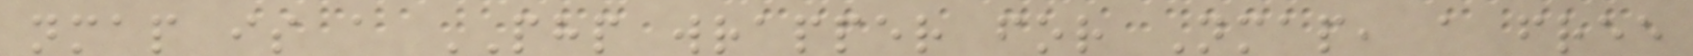nmap is a PHP wrapper for Nmap, a free
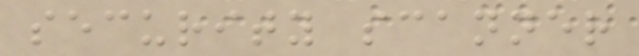security scanner
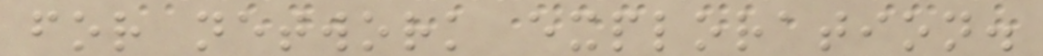for network exploration.
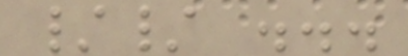// ...
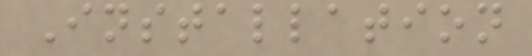Installation
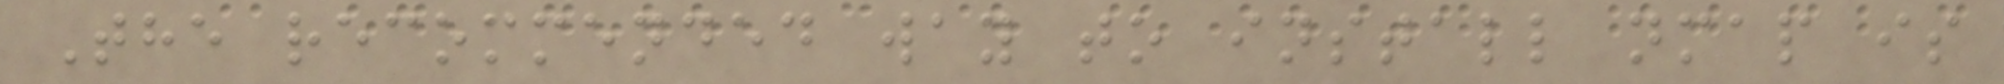The recommended way to install nmap is
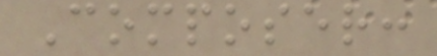Composer:
